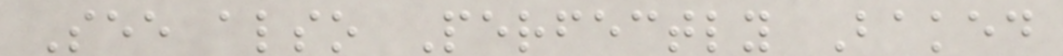See also Perfectly Baked
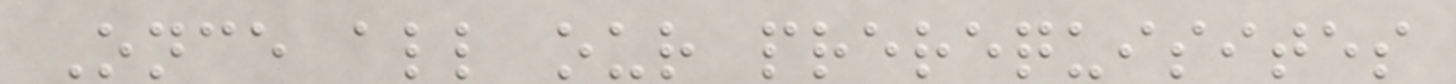Once all our prerequisites
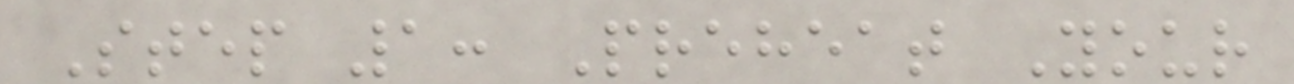Step 1: Preheat Your
